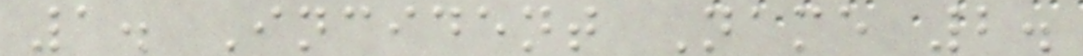1. Incident Name 2.
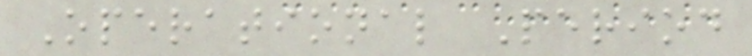Operational Period
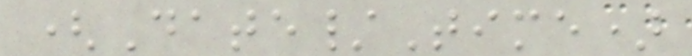(Date/Time)
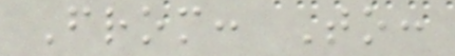From: To:
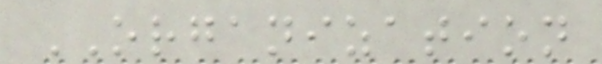ORGANIZATION
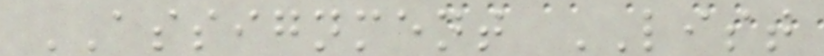ASSIGNMENT LIST
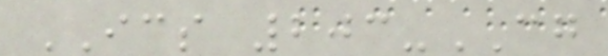ICS 203-CG
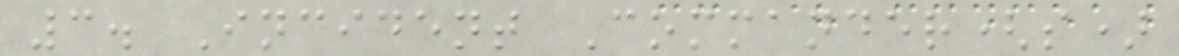3. Incident Commander(s)
